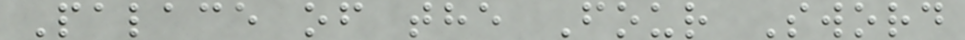Palace of the Four Sword
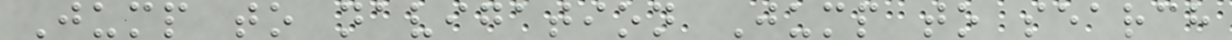Jump to navigation Jump to search
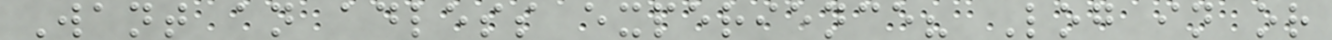Want an adless experience? Log in or
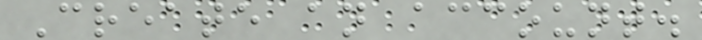Create an account.
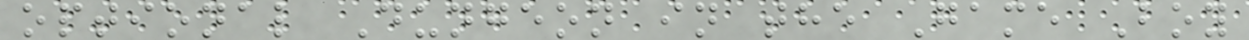optional Dungeon in the Game Boy
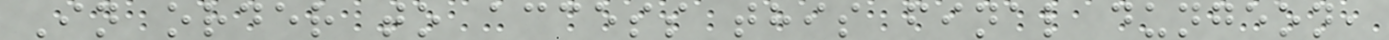In order to access this final dungeon,
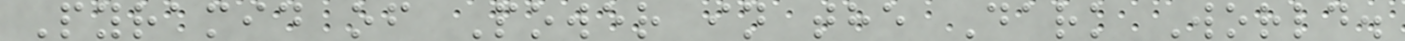Pyramid of Power in the Dark World.
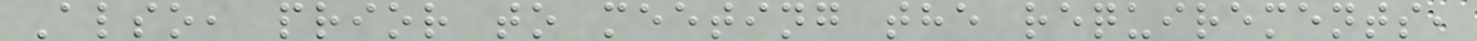Also, prior to meeting the requirements,
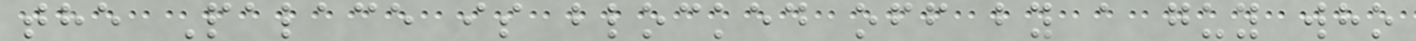the Palace is blocked off by a guy who
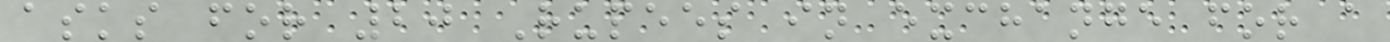asks for 20 Rupees in exchange for a
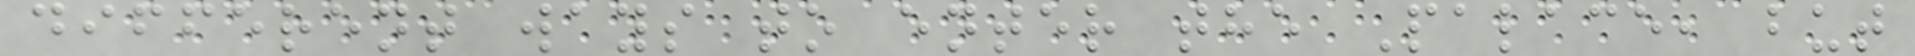different ways to enter the Palace, but
